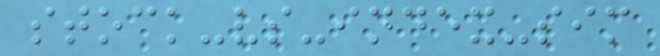stock-vs-index-sim
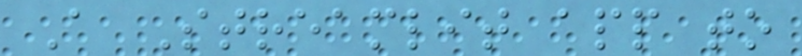A Streamlit app to
